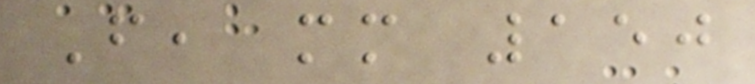F, mm 150
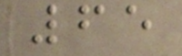65
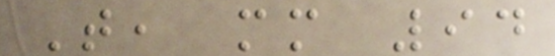T, mm 94
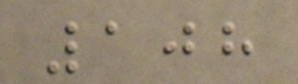108
